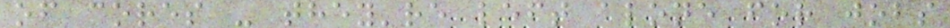of cores - they're left alone for jobs
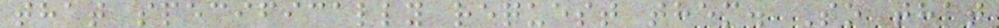that specifically request them. So that
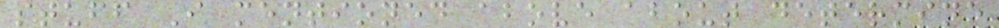stuff I mentioned above about determine
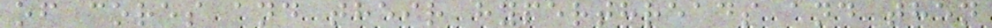of cores and their hyperthreads and then
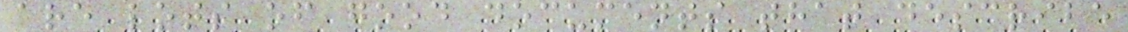are lots of good documents that describe
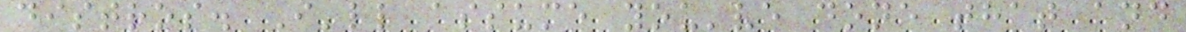distros. I'll assume you've done that and
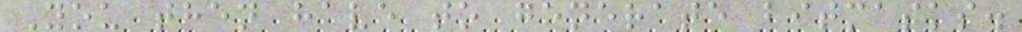You then have to generate bitmasks.
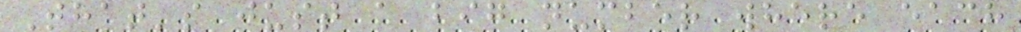That's just a big number where each
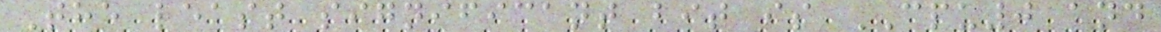The least significant bit is CPU0 and
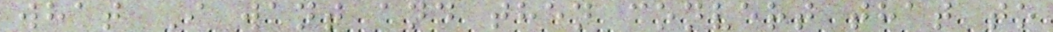what I want and then convert that to
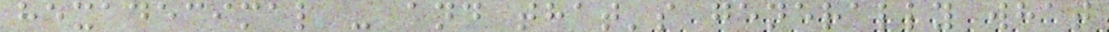hexadecimal - and that's generally what
